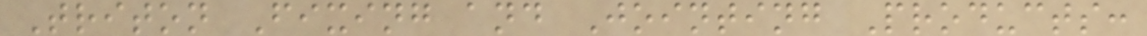Triton Fixing and Jointing Products:
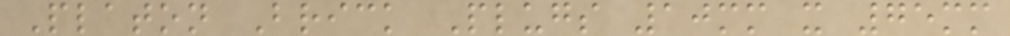Platon Brick Plugs 10mm x 75mm
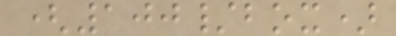(100/box)
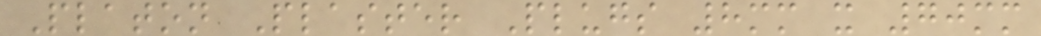Platon Plaster Plugs 8mm x 70mm
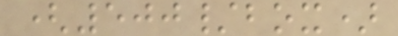(500/box)
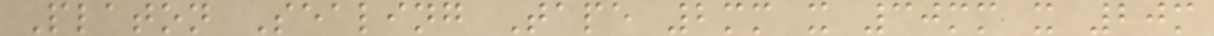Platon Sealing Tape 2mm x 30mm x 20m
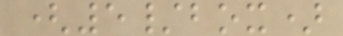(5/box)
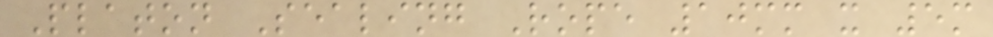Platon Sealing Rope 10mm x 5m
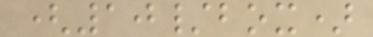(10/box)
